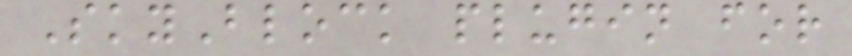SkyBlock plugin for
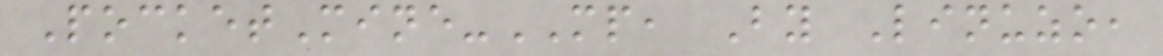PocketMine-MP, By Linuzo,
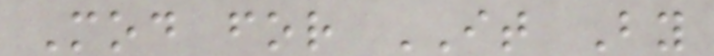Mod for IT By
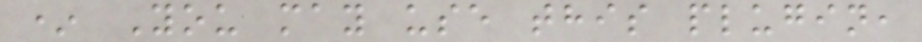* You may use this plugin,
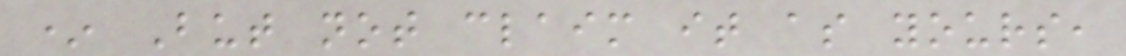* But not claim it as yours,
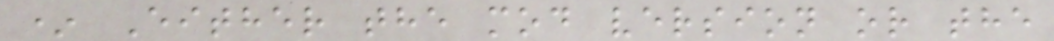* Either the mod version or the
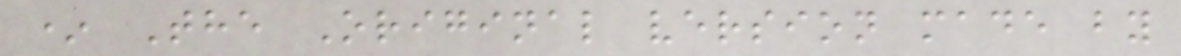* The Original version made by
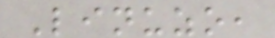Linuzo,
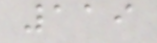119
